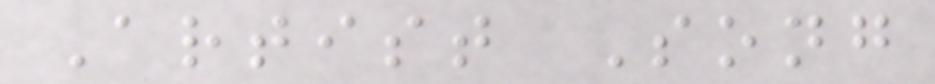Artist Song
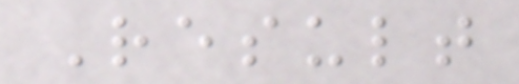Result
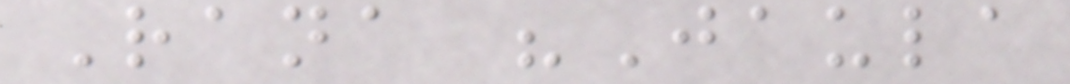Rana "Jaula
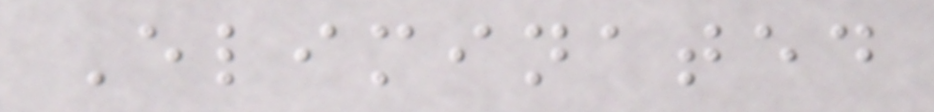Eliminated
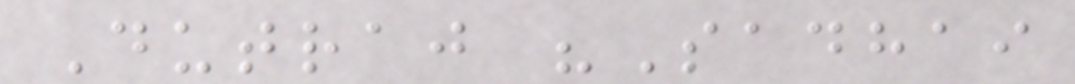Dutraj "Sadhai
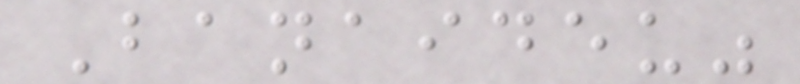Banaideu"
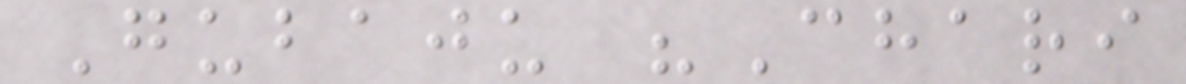Gubaju "Chari
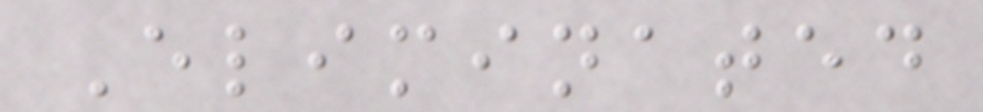Eliminated
